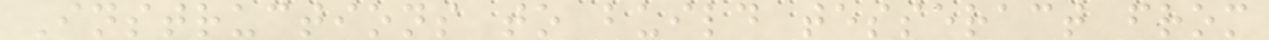Instructions to build tesseract from
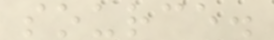source.
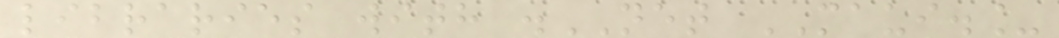libraries with .NET MAUI._
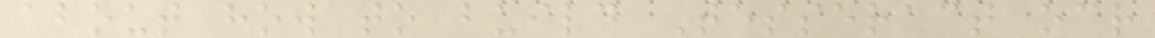about how to build Tesseract ocr
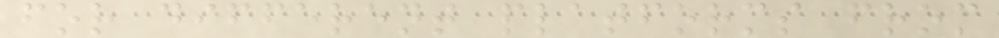for different platforms from
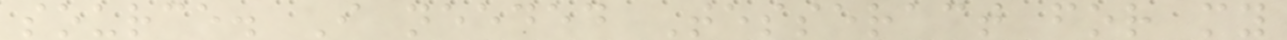source. I needed Tesseract for my
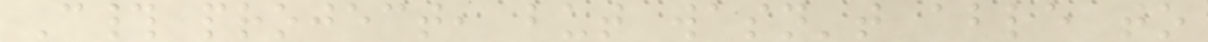C# project, but wasn't able to
